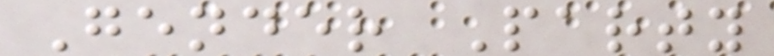Gender Party
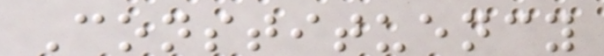Constituency
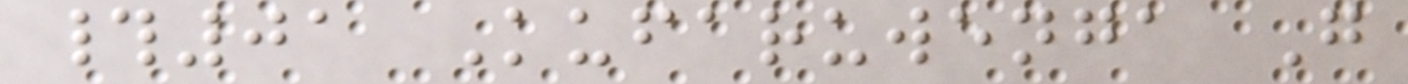#01 Kufaruwenga G
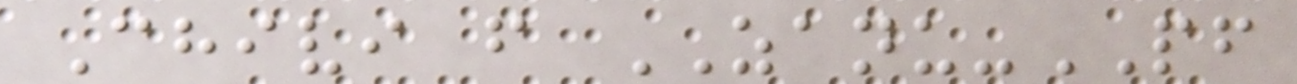Chivi f ZANU-PF
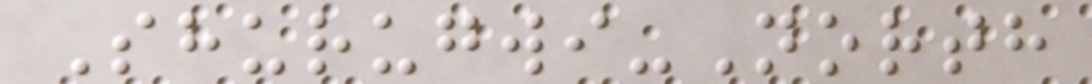Shurugwi-North
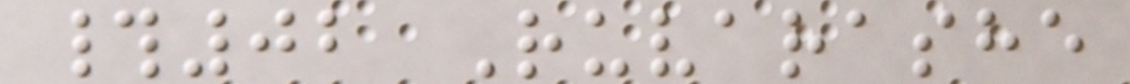#02 Ruvarashe
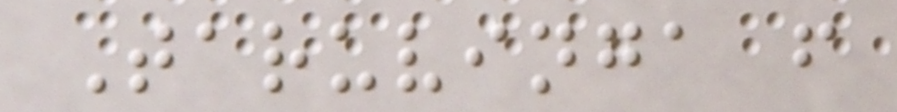Taruvinga f
